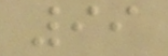99
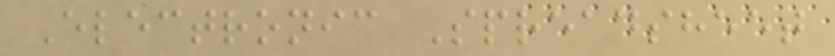Electronic Spreadsheet
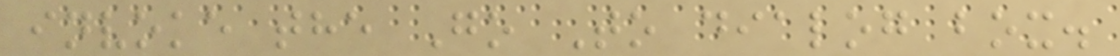invoke the Go To dialog box.
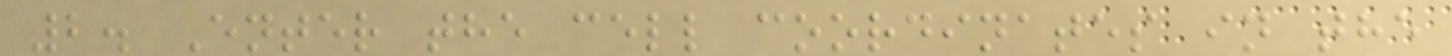2. Enter the cell coordinates in the
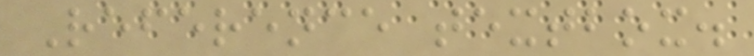Reference textbox.
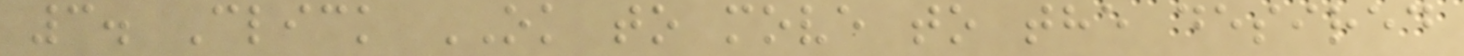3. Click OK to move to the desired
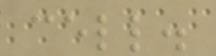cell.
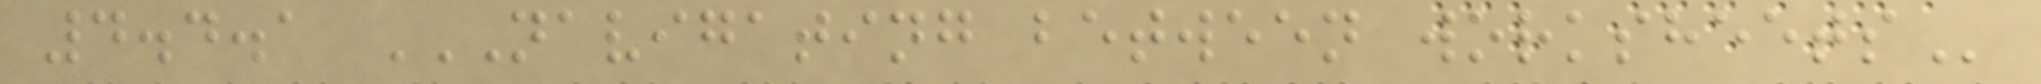4.4.1 NAVIGATING BETWEEN WORKSHEETS
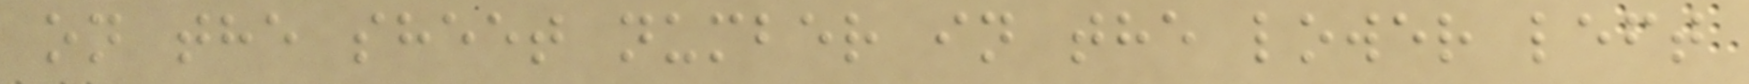on the sheet number in the lower left
